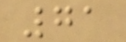71
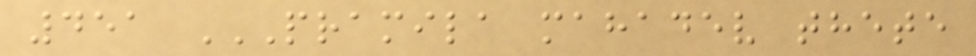451 PRAMILA MAHADEV THETE
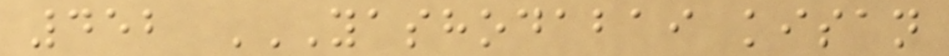452 YASHODABAI KISAN
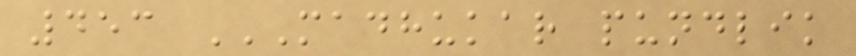453 MADHUKAR PUNDLIK
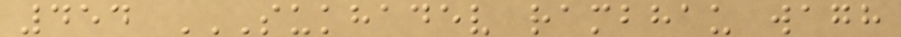454 SUKHADEV RAMBHAU WAGH
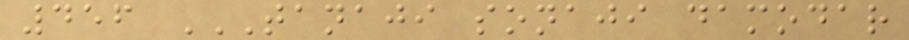456 TANAJI SONAJI DAMODAR
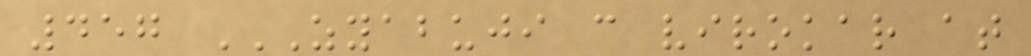457 ZYABUJI C VIROKAR AT
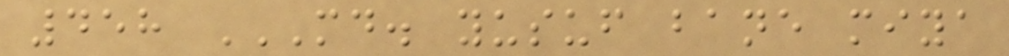458 MD. YUSUF BANE MIYA
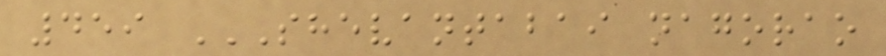459 SHEVANTABAI NAGORAO
